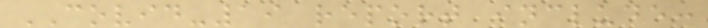COVID-19 report include:
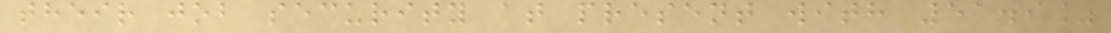their job security at present with 51.9%
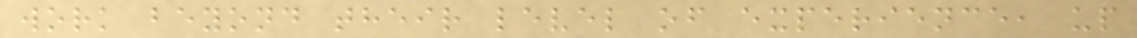work beyond their level of experience, up
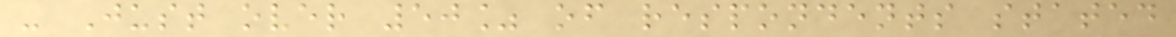- Just over 50% of respondents stated
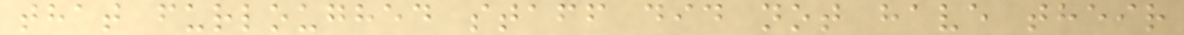that furloughed staff did not have their
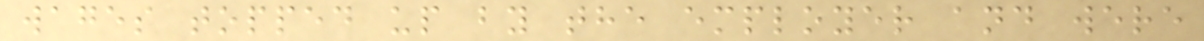wages topped up by the employer and were
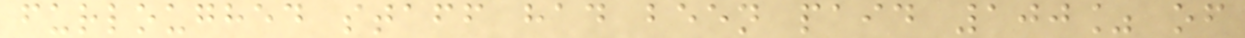furloughed staff had been paid 100% of
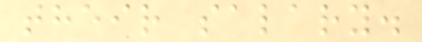their salary.
